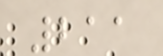211
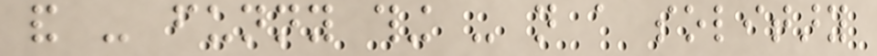and - funny thing - not a solitary
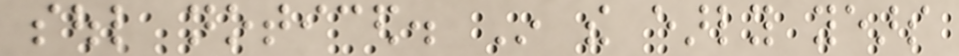soul noticed. In the early years
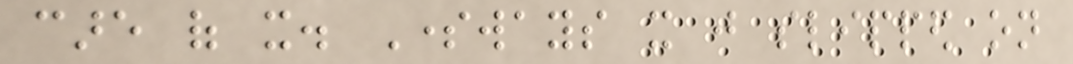care of it. Someways it just slipped on
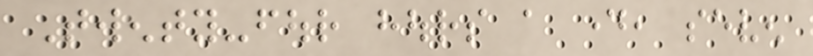Twenty-four hours a day, seven
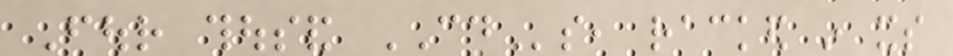Four thousand CDs, racked in its
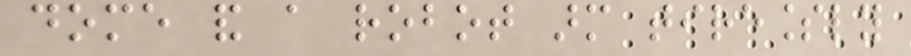dome and a robot arm tirelessly
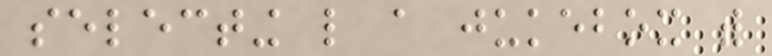selecting like a jukebox with
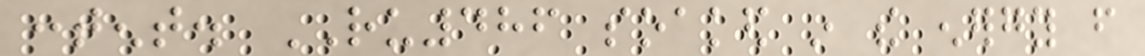content. RU486 soaked in the energy from
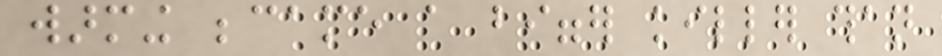warming became a bigger killer than
